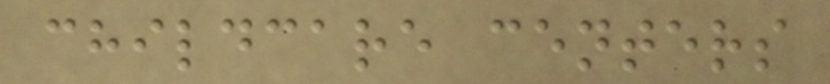childcare centers
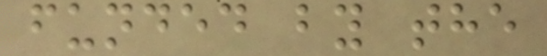funded by the
